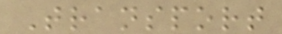Transport
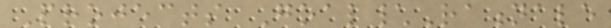Projects Goal\Rationale
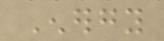Energy
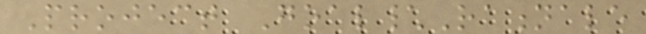Project Goal\Rationale
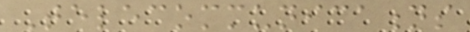Telecommunications
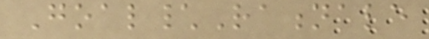Goal\Rationale
